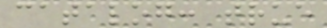catalog: true
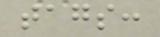tags:
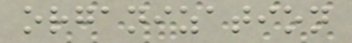organization
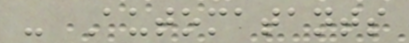- Automatants
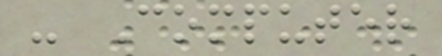- Computer
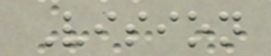Vision
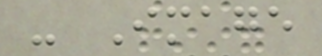- Image
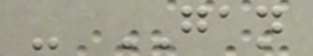- GAN
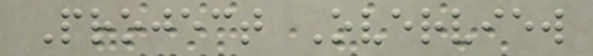Project Overview
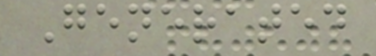Generated
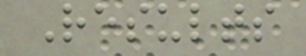Results
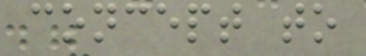concept to
